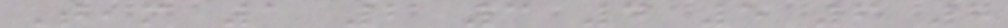Team 1 2 3 4 5 6 7
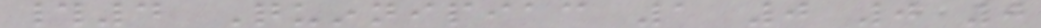#4 Quinnipiac 1 0 0 0
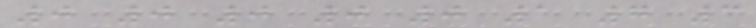0 0 0 0 0 1 7 3
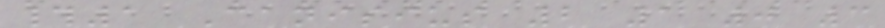#1 Canisius 2 1 0 3
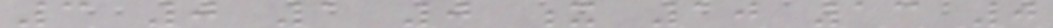3 0 1 0 x 10 13 0
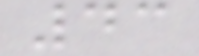43
